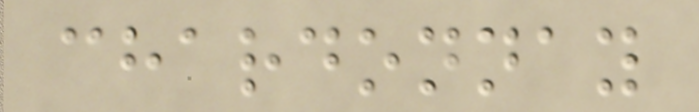chardonnay
